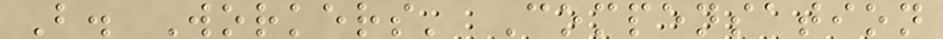B. Workers' Compensation
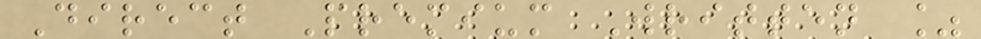Direct Premium Written %
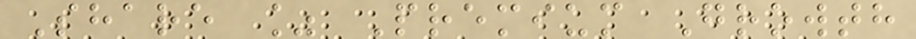Share % Premium Growth
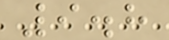9.8
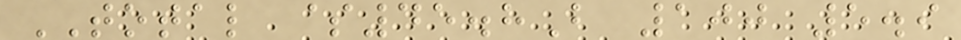TOTAL $45.8B 100 5.9
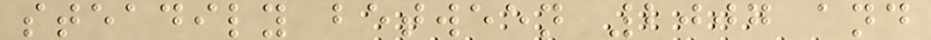steadily between 2007 and
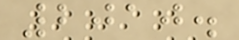2010.
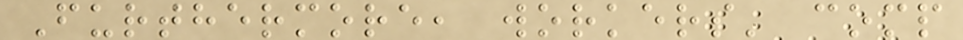Furthermore, workers' comp
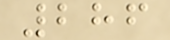286
